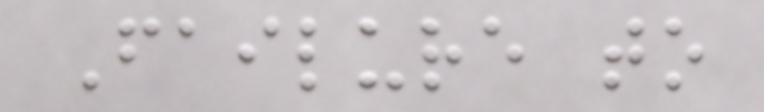Failure to
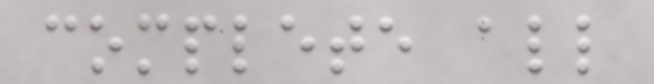complete all
